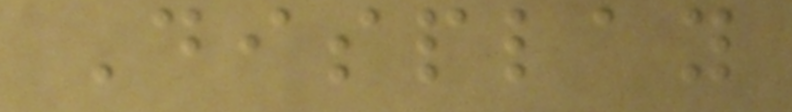Display
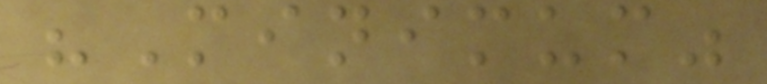"Minimum"
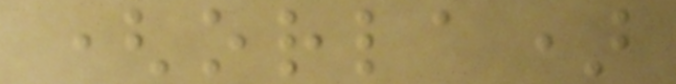(orla)
